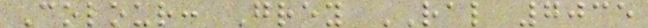Colour: Grey RAL 7035
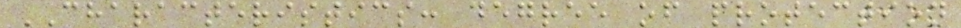CHARACTERISTICS: degree of protection
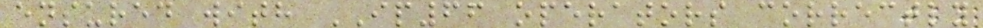ensured with IP66 operators correctly
